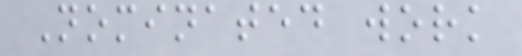Nominated work
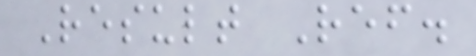Result Ref.
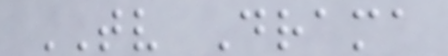TV Drama
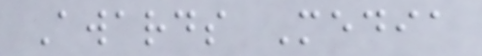Awards Media
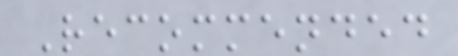Recommended
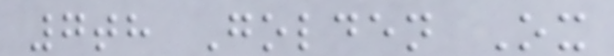7th Golden Ox
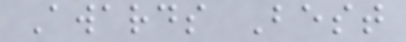Awards Best
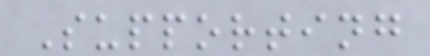Supporting
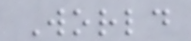World
